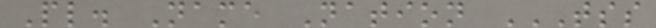Pl. Name Nation TSS
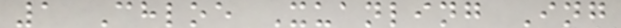1 Chloe Xuanling Ing
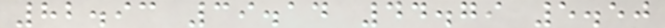82.93 39.14 44.79 5.50
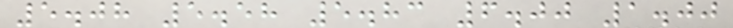5.08 5.58 5.83 6.00 1.00
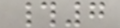#7
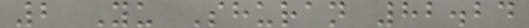2 Yu Shuran 82.24
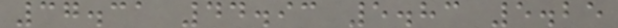37.31 44.93 5.83 5.25
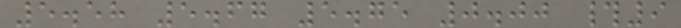5.58 5.67 5.75 0.00 #9
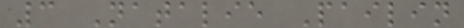3 Natalie Pailin
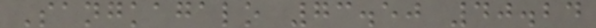Sangkagalo 73.50 40.24
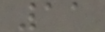11
